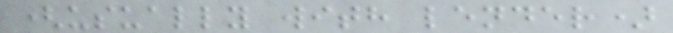(usually with lender)
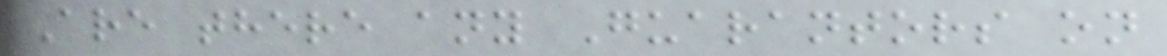Are there any Guarantors on
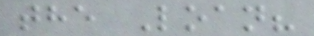the Loan?
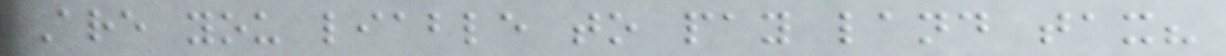Are you liable to pay land tax?
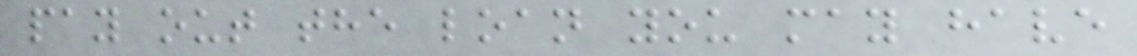pay out the loan you may have
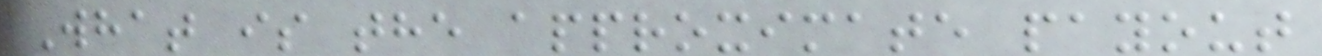What is the approximate payout
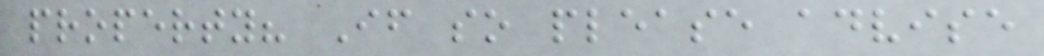property? If so please advise
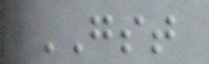GST
